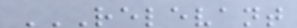RELEVANT
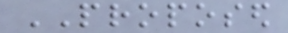PROPOSED
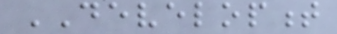DEVELOPMENT
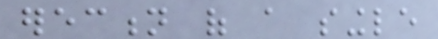erection of a single
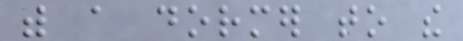with a dormer to the
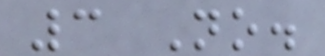3 No.
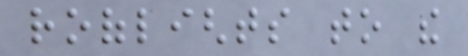rooflights to the
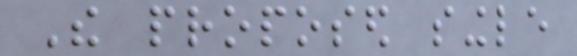The proposed single
